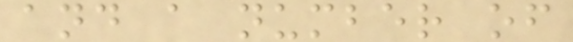and a number of
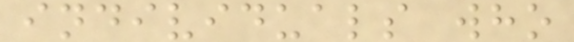individuals who
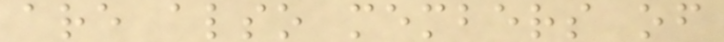are also members of
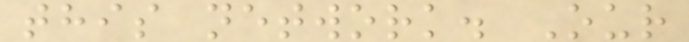this network. Our
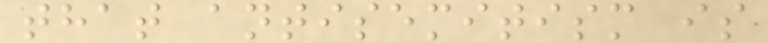that antisemitism is
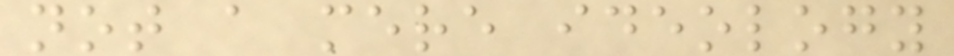not a mere ideology
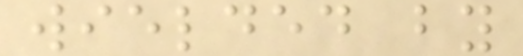wielded by
